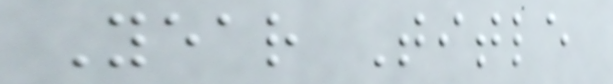Year Title
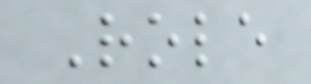Role
